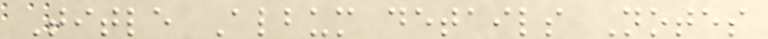Title Album details Notes
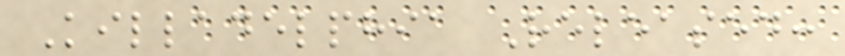Killadelphia Released:
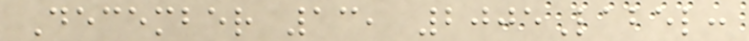December 13, 2005Label:
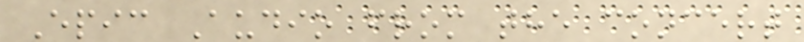Epic Audio from the concert
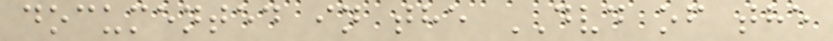documented in the DVD of the
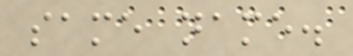same name.
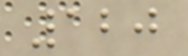120
